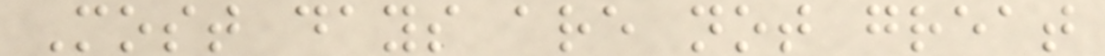Most days are not great
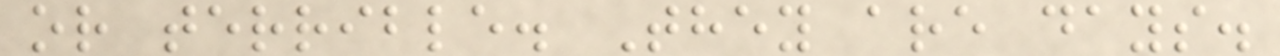or terrible. They are days.
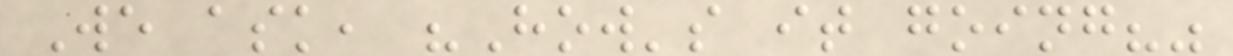We ask, "How's it going?"
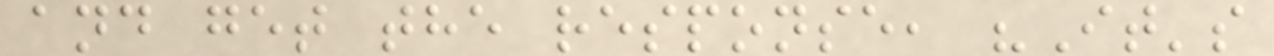and get the response, "It's
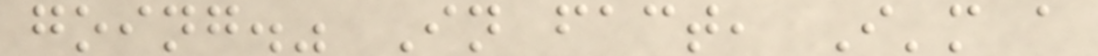going." In fact, I'm a
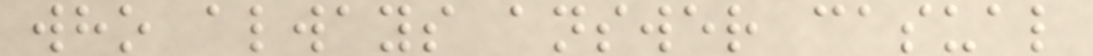who always answer casual
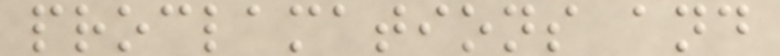proclamations and
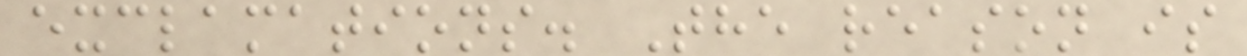exclamations. The reason is
